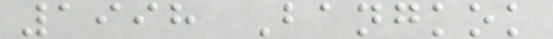1998 Bangkok
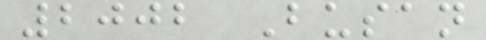2002 Busan
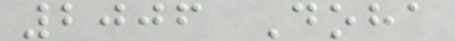2006 Doha
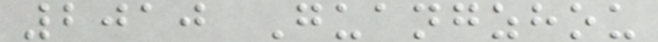2010 Guangzhou
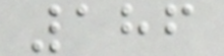186
